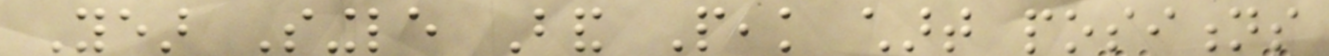Year Single Band Peak chart positions
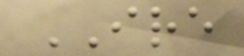IRE
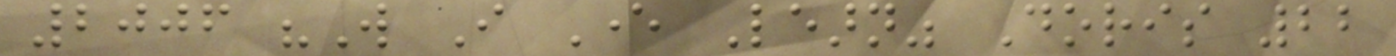2006 "Will I Ever Learn" Doris 22
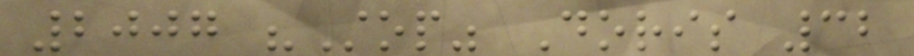2007 "Stop" Doris 32
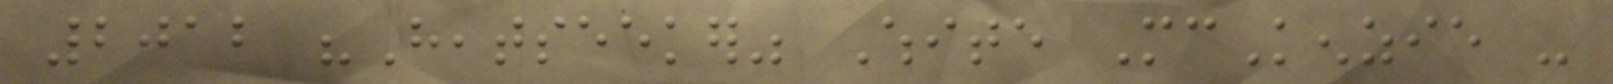2012 "Heatseeker" White McKenzie -
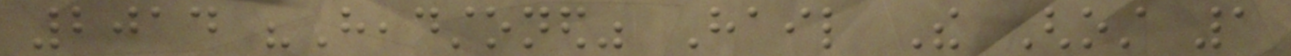2014 "Headstoned" Hail The Ghost 1
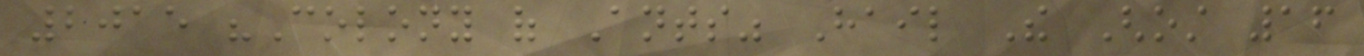2015 "Colony of Ants" Hail The Ghost 16
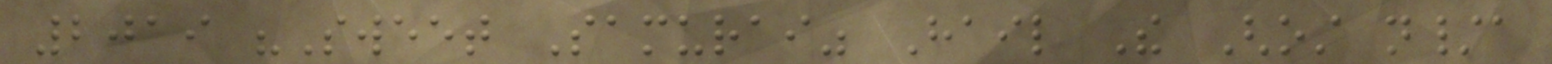2019 "Sweet Samurai" Hail The Ghost n/a
